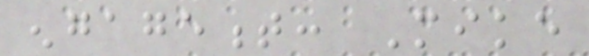engagement: Mike
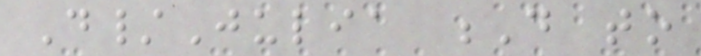D/Julia D to
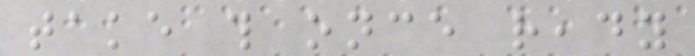take this once ready
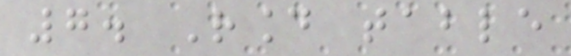7. Round table
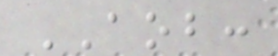AOB:
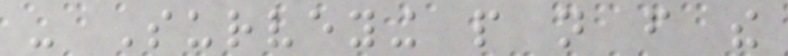- Surveying people not from the
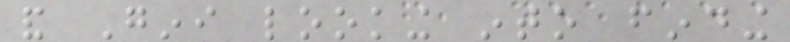and Gini looking into finding
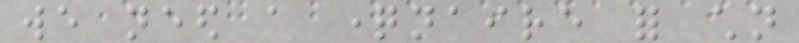we need a questionnaire for children
